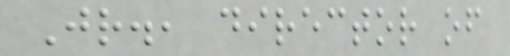Jr., director of
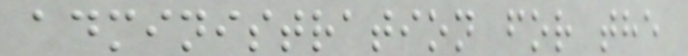administration for the
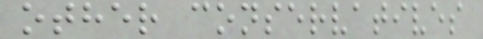other conservatives
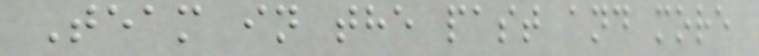Team in the past and more
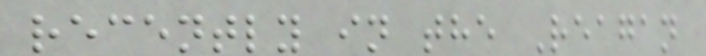recently in the Reagan
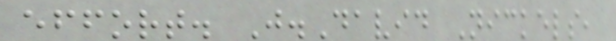effort. J.David Nickels,
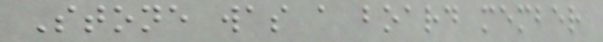Stone was a board member
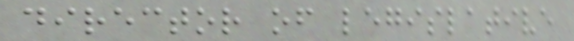director of legislative
